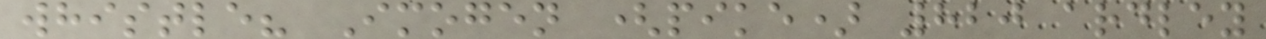whistle? Imogen (pike) 820 ardley
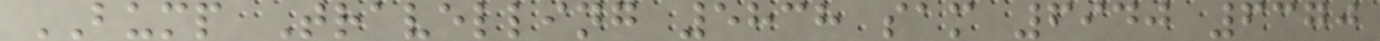BUMP Travelling 5838 sam 6940 6370
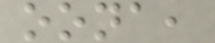oona,
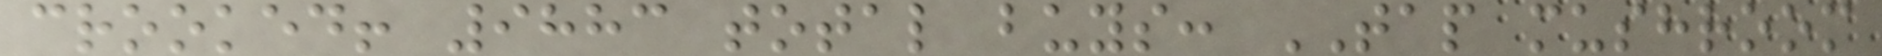crooked! 9883 total buys: TAP mushroom
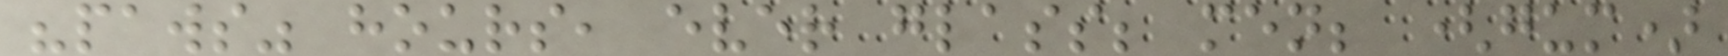"paws" hours, ever glass; men; (gum)
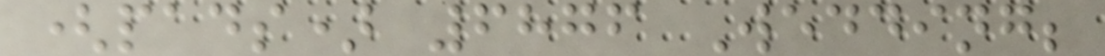(pads) 6876 Wedding;
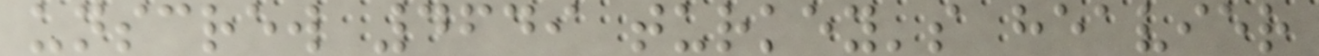unscrew 4649 turkey's heavier
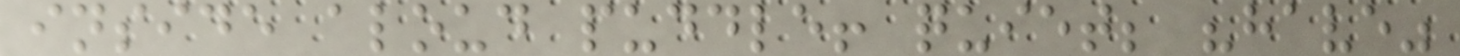inside aloud puddle! quiet; "have"
